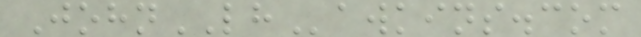JohnLHawkins.com
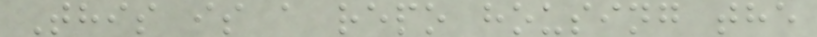This is a repo housing the
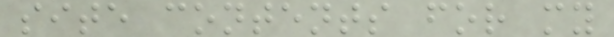site contents for my
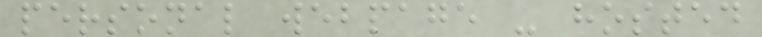personal webpage - hosted
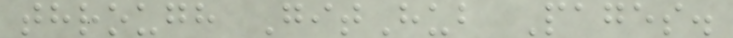through GitHub Pages.
